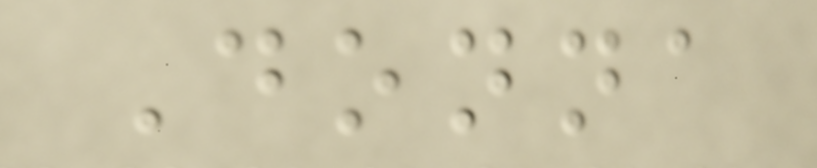Donna
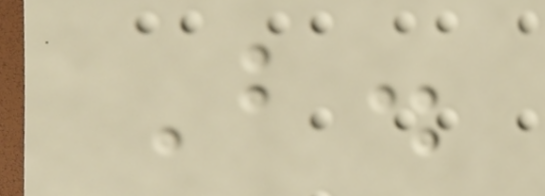B.
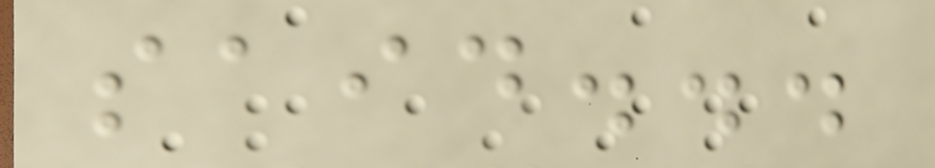said...
